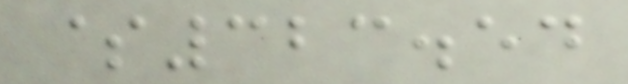$323.54
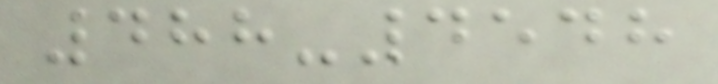488-4548
